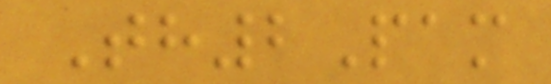Th2Pam
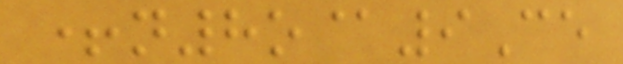+n8o@9Ce
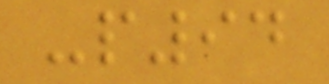-p94
